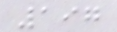197
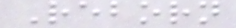Reborn
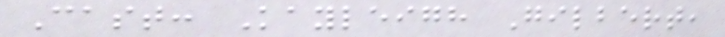Cast: Kayleigh Gilbert,
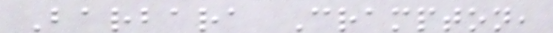Barbara Crampton,
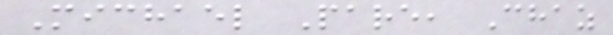Michael Pare, Chaz
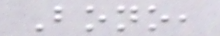Bono,
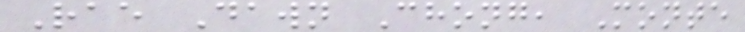Rae Dawn Chong, Monte
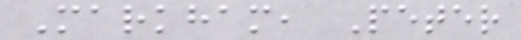Markham, Peter
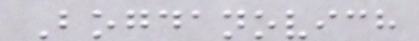Bogdanovich
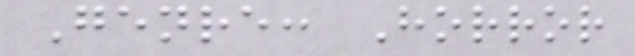Genre: Horror
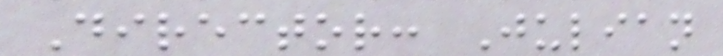Director: Julian
